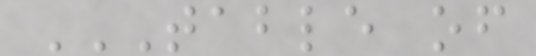TABLE OF
